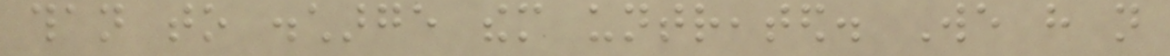than to discharge them untreated. We have not
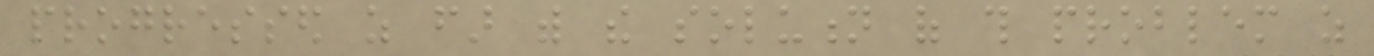progressed as far with the solution of this problem as
